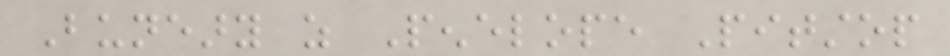Buneary as Penelope Pitstop
